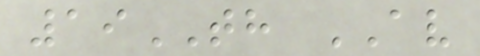19TH AV
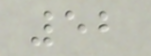52
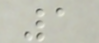1
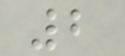2
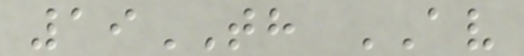19TH AV
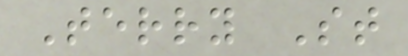Terry St
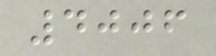4006
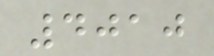4010
